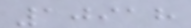10918
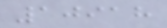10918
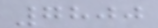7800
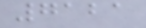7121
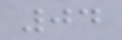04
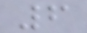6
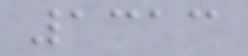1313
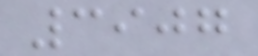3907
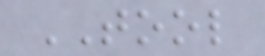TOOL
